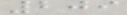209
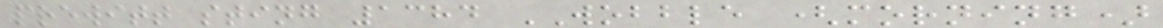prewitt sting 1384 WOBBLE (morning)
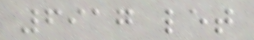6917 let
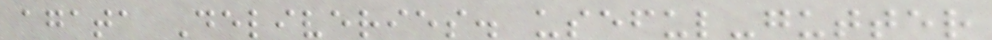agata Deliveries. useful-gutter
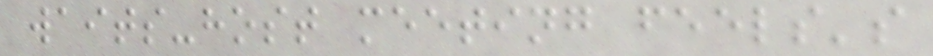waits-host meeting feels's
